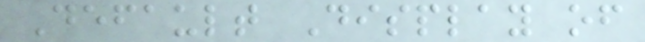Default Display of
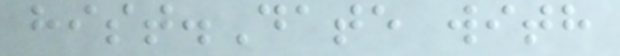hist.Date with
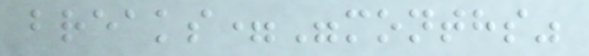breaks="months"
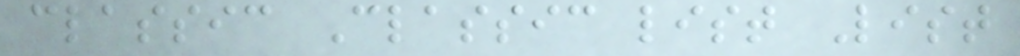classic Classic list List
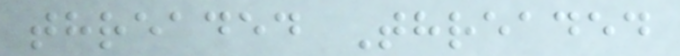threaded Threaded
